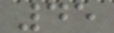45
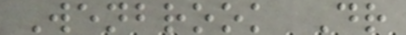Wenbrook Dr
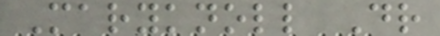Maryknoll Dr
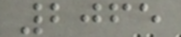2065
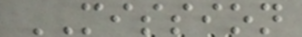MISSION
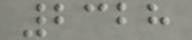2328
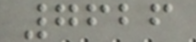7626
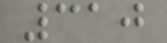310
